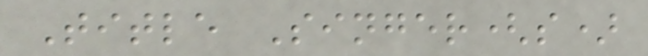Title Singer(s)
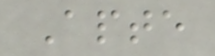Apte
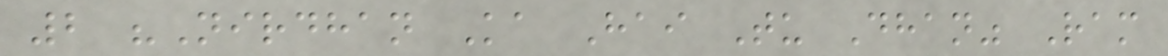2 "Nirdhan Ka Hai Tu Dhan" Ram
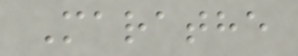Marathe
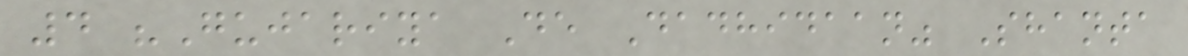4 "Gujariya De Dadhidaan" Shanta
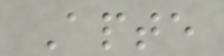Apte
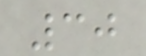30
